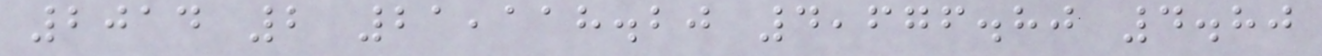2014 2 21,118.20 4,676.80 4.80
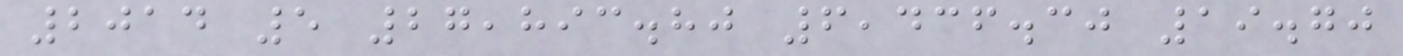2014 5 27,893.80 6,436.30 19.70
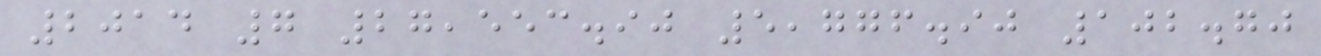2014 7 27,553.90 5,776.90 102.70
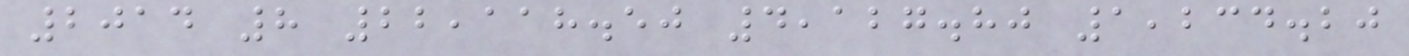2014 8 22,118.50 4,127.80 1,234.20
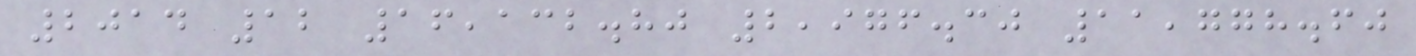2014 12 16,132.80 2,976.30 11,778.60
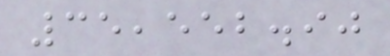35,552.90
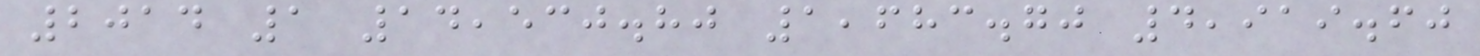2014 1 14,530.80 1,683.70 4,919.60
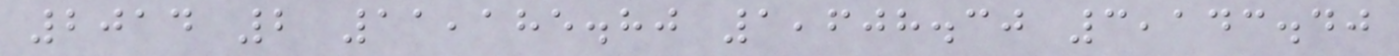2014 2 11,185.80 1,608.30 3,143.40
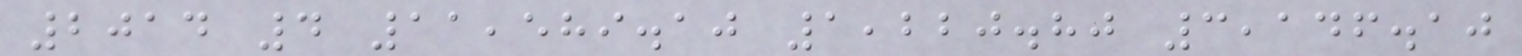2014 4 11,589.10 1,220.80 3,146.10
